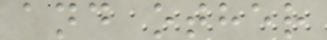and other
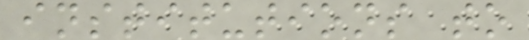institutions to
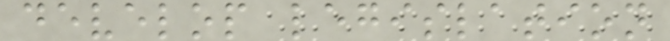develop legislation
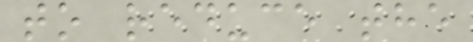to reduce the
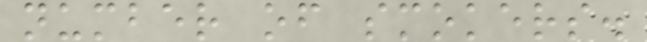number of smokers.
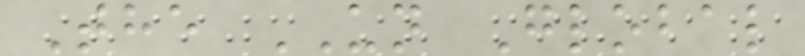The UN Global
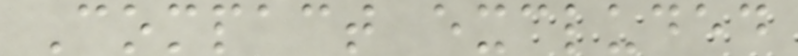Compact excluded
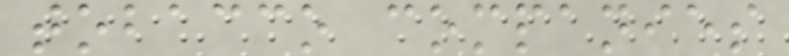tobacco companies
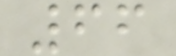66
